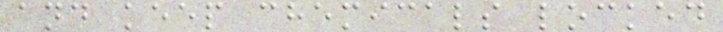and keep chemicals locked
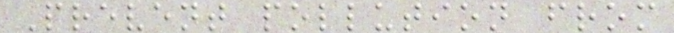Prevent pollution from
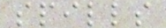spills
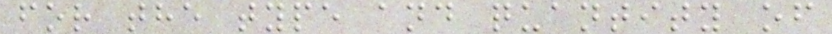for the type and quantity of
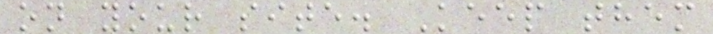on your site. Keep them
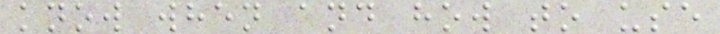know when and how to use
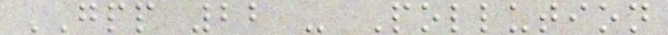GPP 22 - Pollution
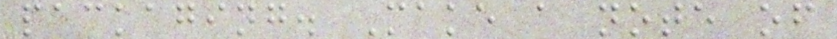packaging. Make a note of
